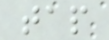tap
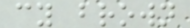cy brown
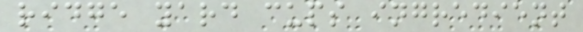ridge yard cups ingredient
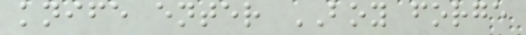knife enter BOY forge
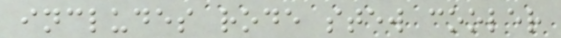includes rode stew cooler
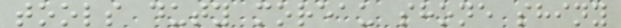tools duty moreau shone shiny
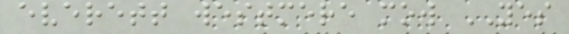everett westmere mow YES
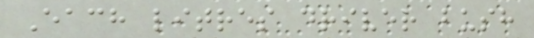Each litres driver bush
